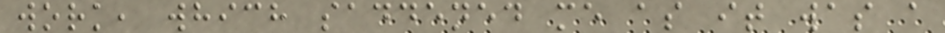work, which saddened me as it was a
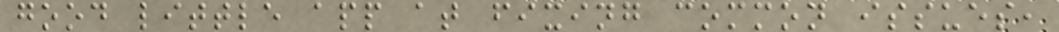good little app at fixing common issues,
